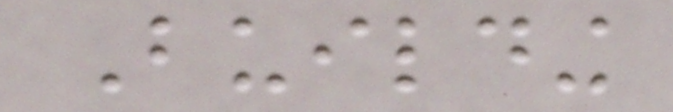Building
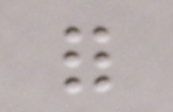for
